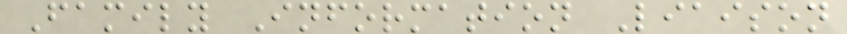Family Information Liaison
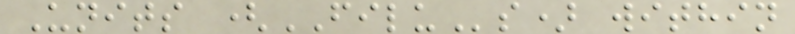Units (FILUs) within
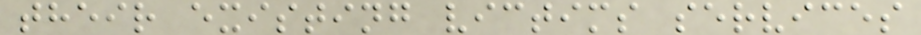their existing victims services
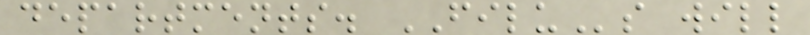departments. FILUs will
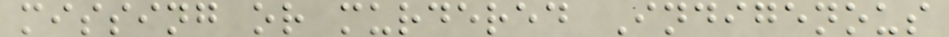missing or murdered Indigenous
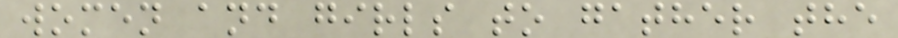women and girls to gather the
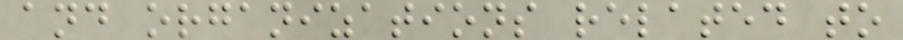and organizations related to
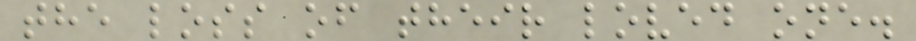the loss of their loved one.
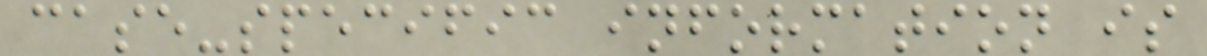case-specific information is
